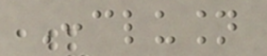Conclusion
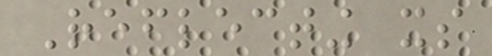Reflecting its
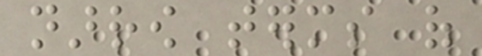narrow terms of
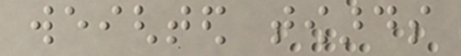weighted towards
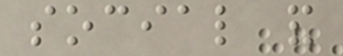social and
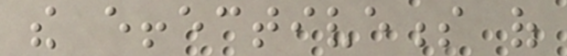the effectiveness of
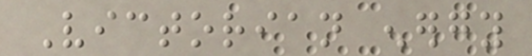Victorian energy
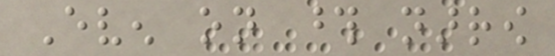Even on those narrow
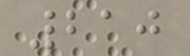210
